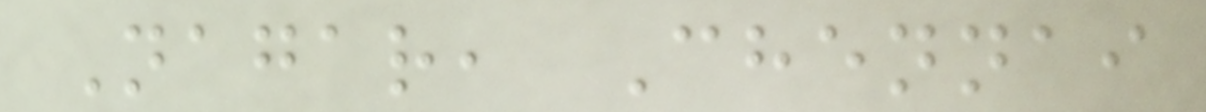Nagar, Chennai
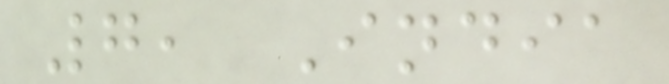7, India
